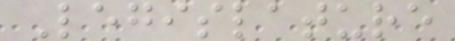Legislature
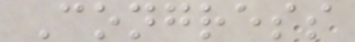Congress
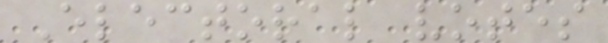Electoral votes
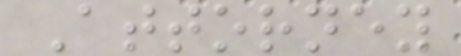Attorney
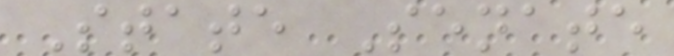State Senate
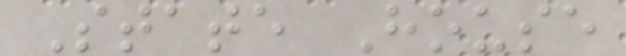State House
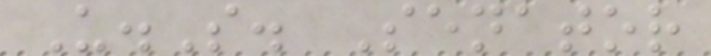U.S. Senator
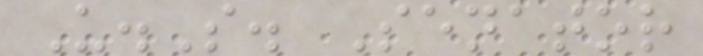U.S. Senator
